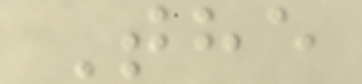The
